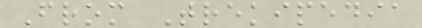From Trekipedia
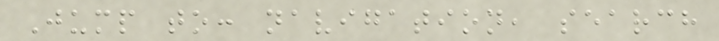Jump to: navigation, search
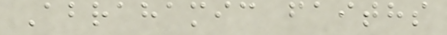Abrahamic faiths
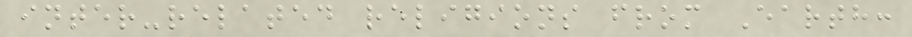inter-related religions from Earth:
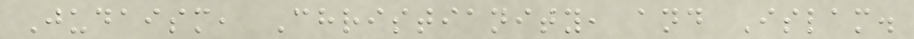Judaism, Christianity, and Islam.
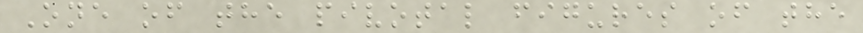One of the pivotal figures of the
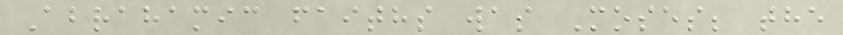Abrahamic faiths was Moses; the
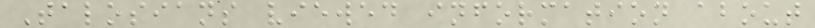Talosians viewed information about
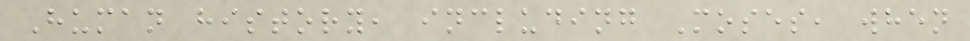Human history, including Moses, when
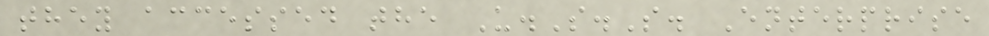they accessed the U.S.S. Enterprise
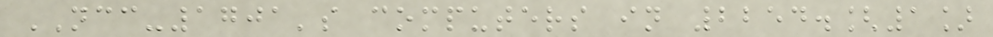NCC-1701's computers in 2254.[1]
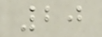20
